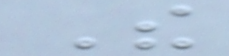The
